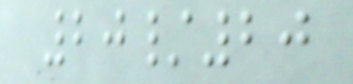20/20
